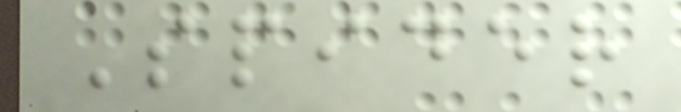Spider
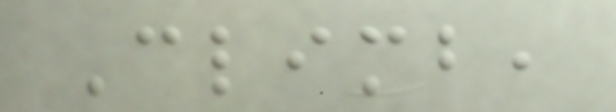Climb,
